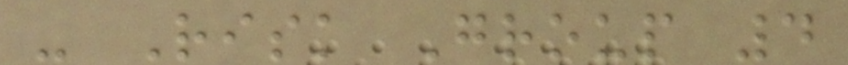- Risk Group 4
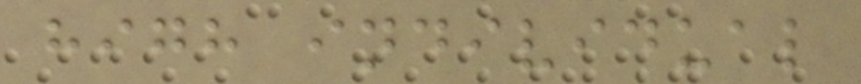high individual
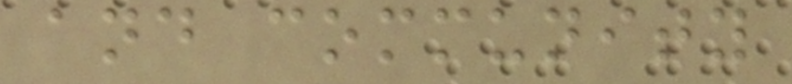and community
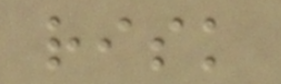risk
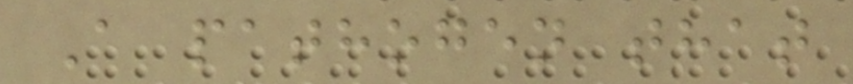A pathogen that
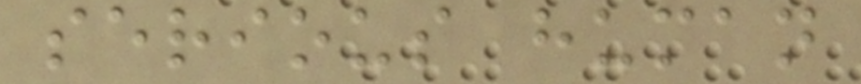serious human
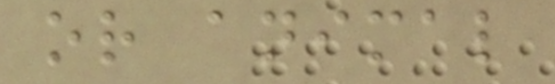or animal
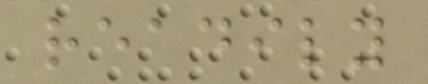readily
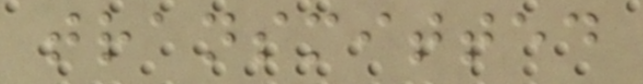transmitted
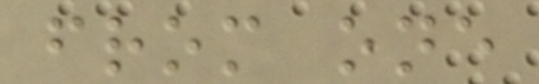from one
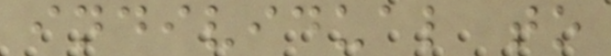individual to
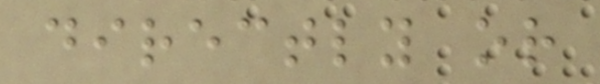directly or
